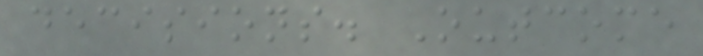decisions. Outcome
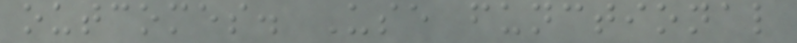outcomes. Use functional
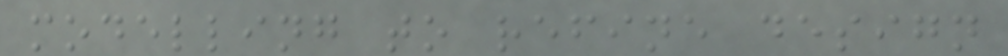modelling to refine design
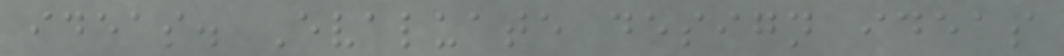ideas. Evaluate design ideas
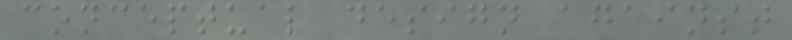conceptual design against
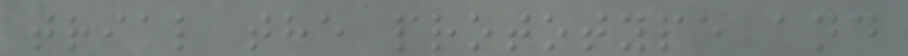trial the prototype and
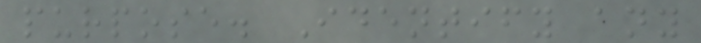purpose. Identify any
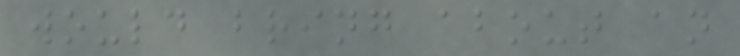would bring about an
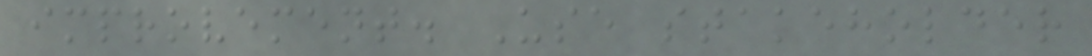improvement. Use stakeholder
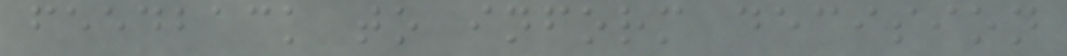feedback to inform decision
